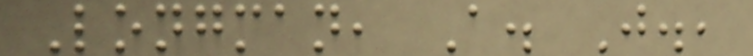Longman, A. J.,
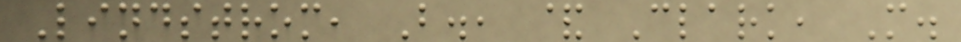Lindstrom, B., & Clark, M.
